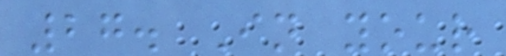27. In your
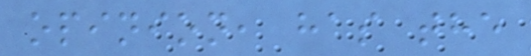opinion, has the
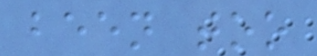been too
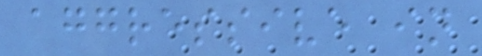aggressive in
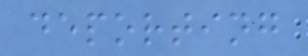deporting
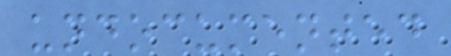undocumented
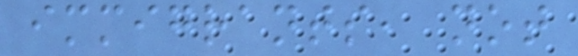immigrants, not
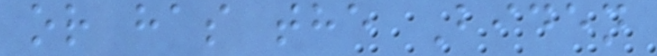or has the Biden
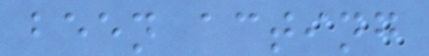been acting
